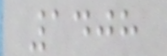1408
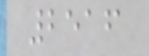2516
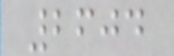2604
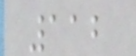112
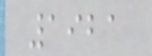1921
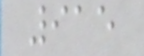915
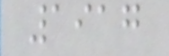1917
